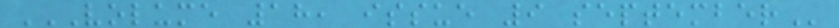VOLUME 18, ISSUE 9 SEPTEMBER
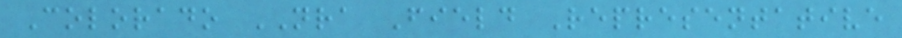Colorado NRA Field Representative
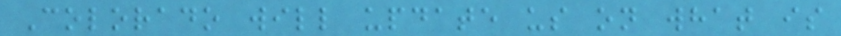Colorado will update us on what is
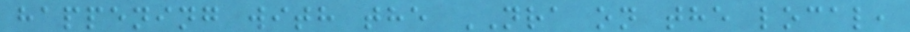happening with the NRA on the local,
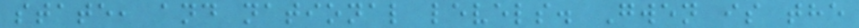state, and national levels. Gwen is the
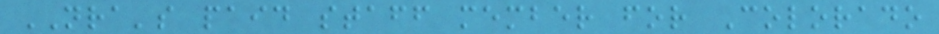NRA's paid staff member for Colorado
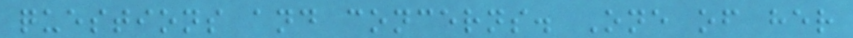questions and concerns. One of her
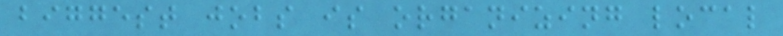biggest jobs is organizing local
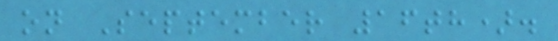on September 16th).
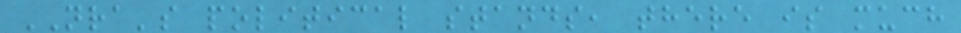NRA's political stands, there is much
